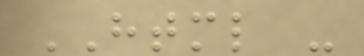HTML -
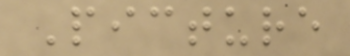Picture
